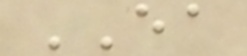EA
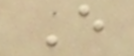E
